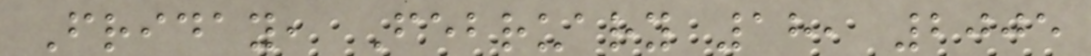Friday, February 18, 2005
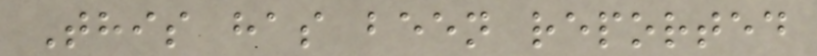This has been reported
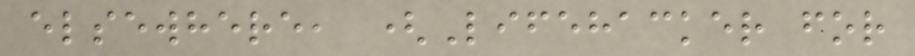elsewhere, (Lifehacker for
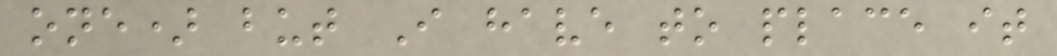one) but I have to place it
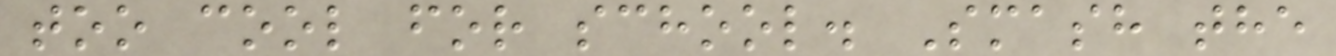too cool for school. Smash the
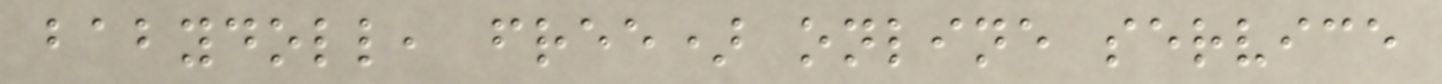babydoll, free) online service
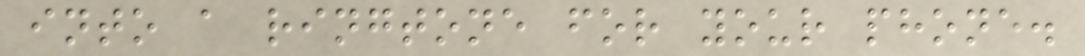into a ringtone for your phone.
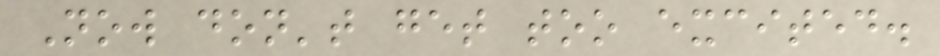Now don't get too excited.
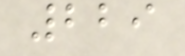229
